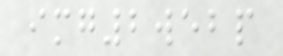img2webp
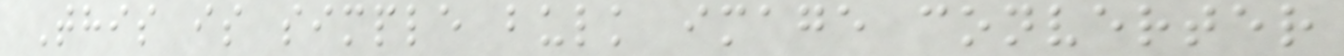This is simple bulk image converter
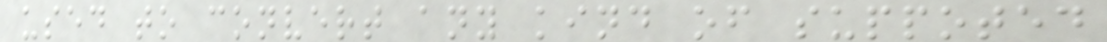used to convert any kind of suppoted
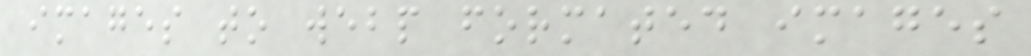images to webp formated images
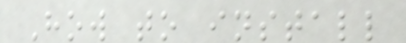How to install
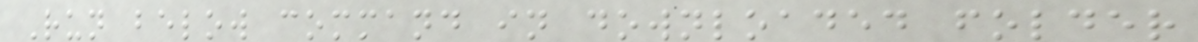Run below command in downloaded folder
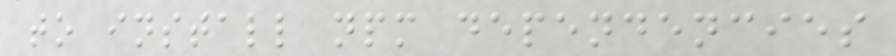to install npm dependencies
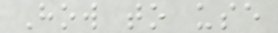How to use
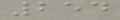254
